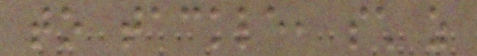to tackle, such as
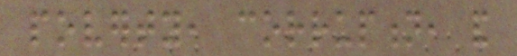poverty, corruption, and
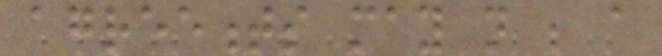agreements may not be a
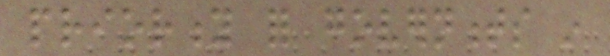priority for governments in
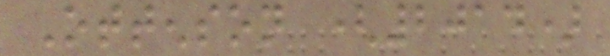Ottenson (2014)
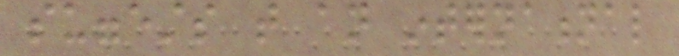suggests that an international
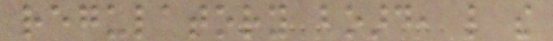regulatory board, like the
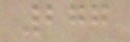277
